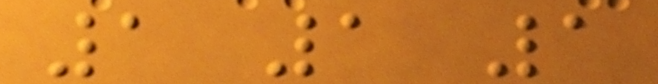1 1 1
